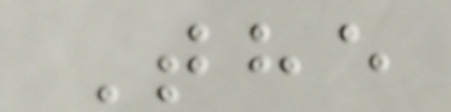The
